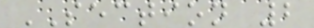SECTION 2
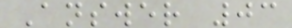Answer 03
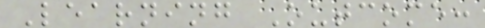Learning Outcome:
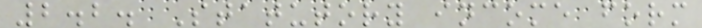2.2. Statutory income form
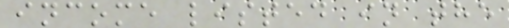income listed in the
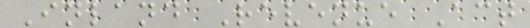Inland Revenue Act
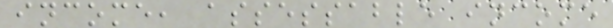income, assessable income
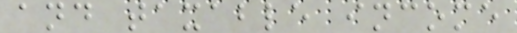and taxable income
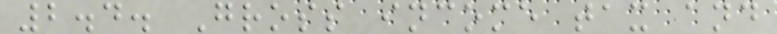2.4. Gross income tax and
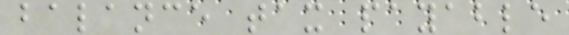balance tax payable
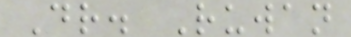Dr. Ruwan
